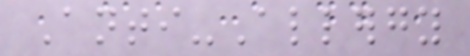Anti-Allergy
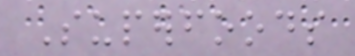Superfoods
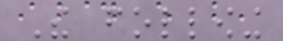The following
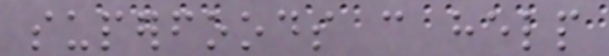superfoods can help
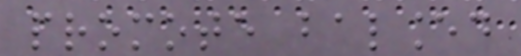promote balanced
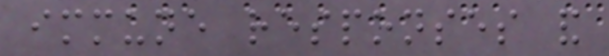immune responses and
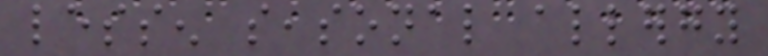lessen seasonal allergy
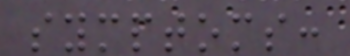symptoms:
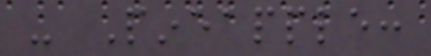- Pineapple:
